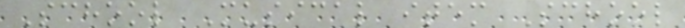School Musical item School
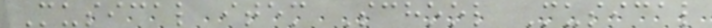Musical item School Musical
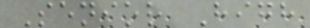Senior High
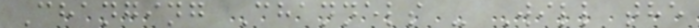Changing Channels - Will the
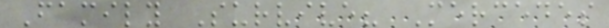Family Survive? Mercedes
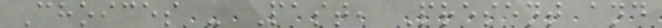Choices - Past, Present and
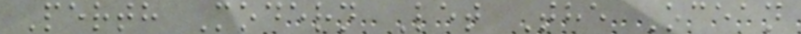Perth Modern Let The Ocean
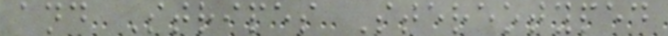and Stripes Stereotyped
